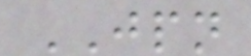JPN
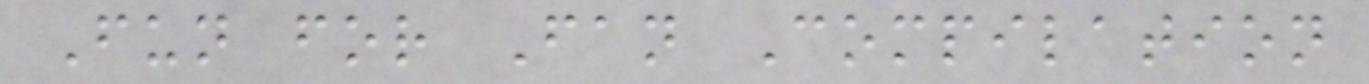Fun for Fan Compilation
